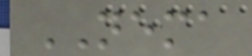NEMA
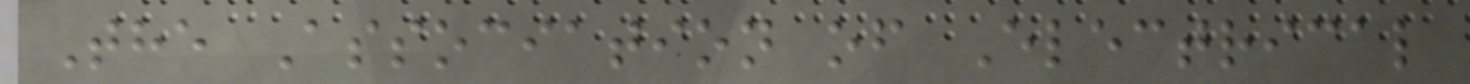The Association of Electrical
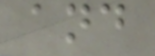and
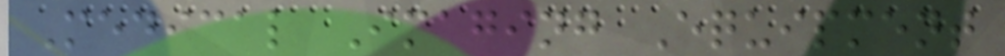Medical Imaging Equipment
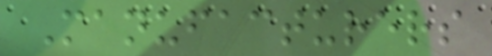Manufacturers
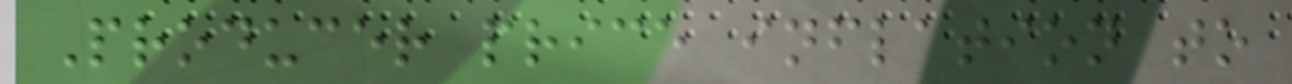Producer price inflation to
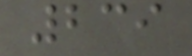239
